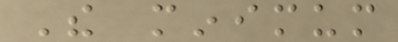The minimum
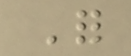For
